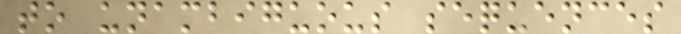to unambiguous sequences
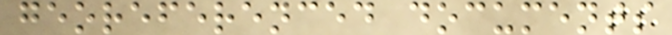georeferenced documents
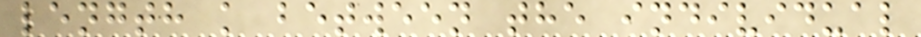length k between the individual
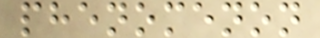phenomenon
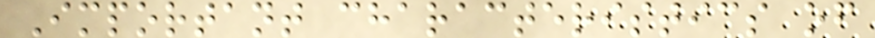Important characteristics of
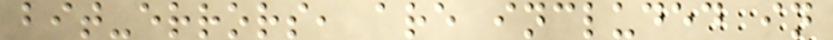bit-errors, are included in
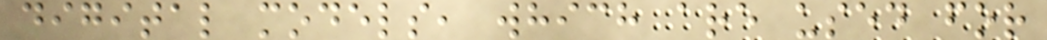digital models, which are used for
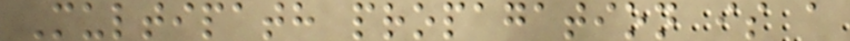Multipath propagation is a
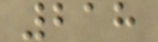218
